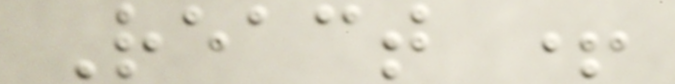React +
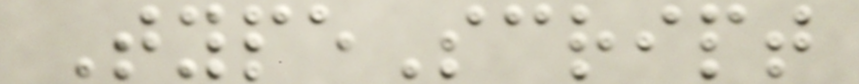TypeScript
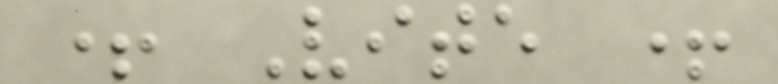+ Vite +
